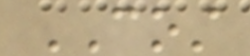COST
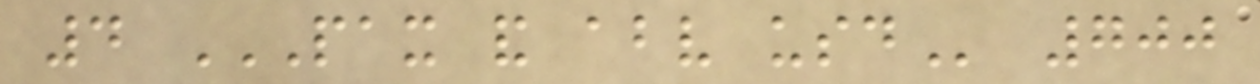4 PAX AND ABOVE USD 700
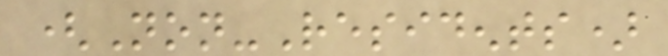(Non-Residents)
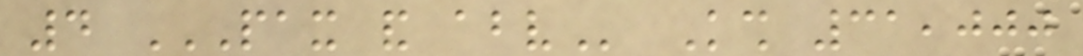4 PAX AND ABOVE Ksh 31,000
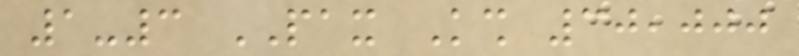1-3 PAX Ksh 30,000
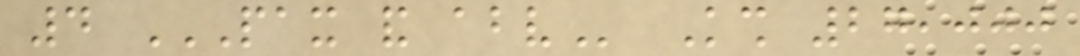4 PAX AND ABOVE Ksh 27,000
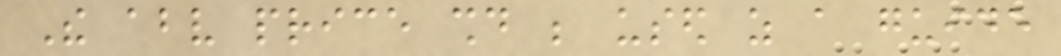The above price should be used as a guide
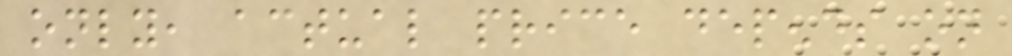only, actual price depends on
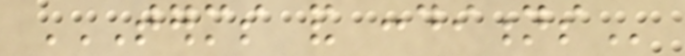TERMS AND CONDITIONS
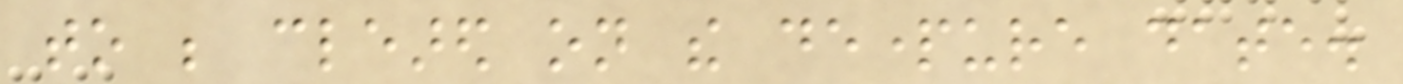to be cleared on the departure date.
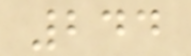244
